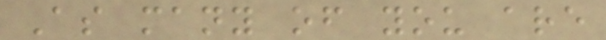As many of you are
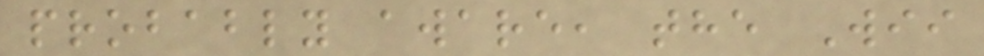probably aware, the Wii
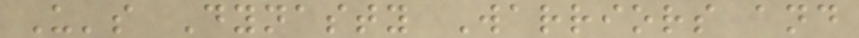U's Dynasty Warriors and
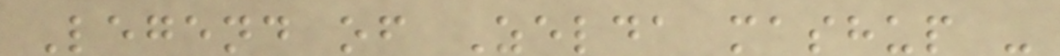Legend of Zelda mashup -
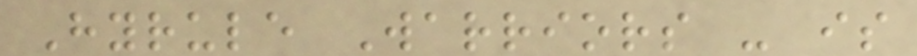Hyrule Warriors - is
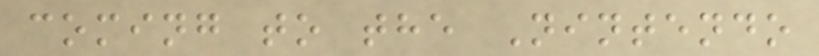coming to the Nintendo
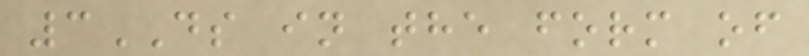3DS in the form of
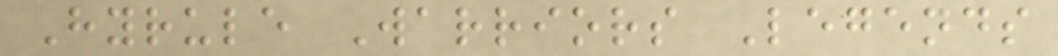Hyrule Warriors Legends
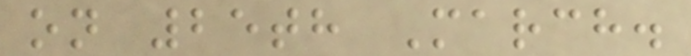on 25th March.
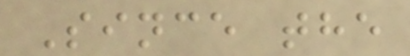Since the
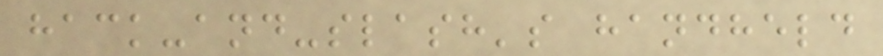hack-and-slash's handheld
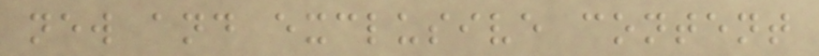new and exclusive content
